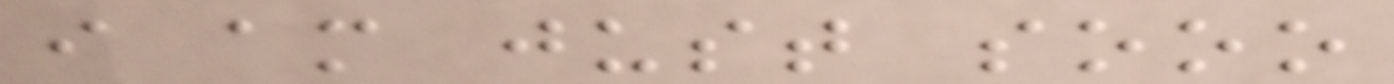i am just sooo
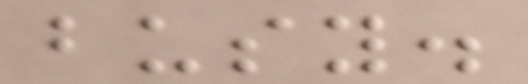busy.
